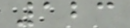123
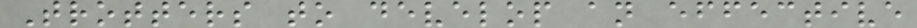Trotters to develop an effective
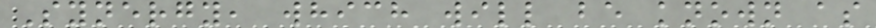Synergy, which will be known as
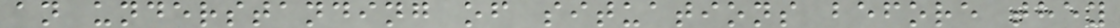an understanding of situations before they
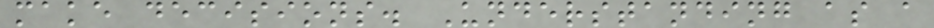make decisions. Understanding as a
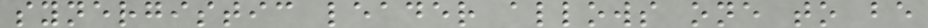synergistic leader allows one to be
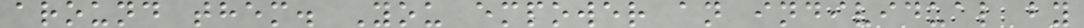around them. You empower an individual by
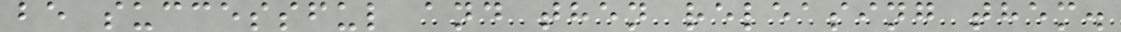be successful and then releasing them.
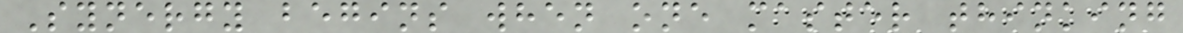Synergy begins when one master thinking
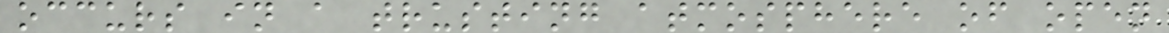occurs in a trusting atmosphere of open
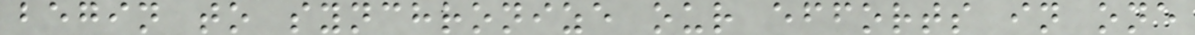begin to synchronize our efforts in one
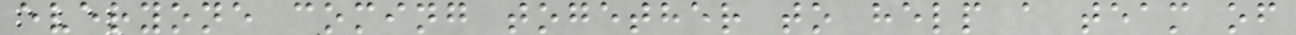everyone coming together to help a team of
